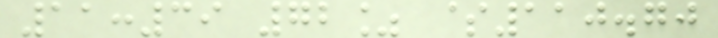11:39 72% $110.70
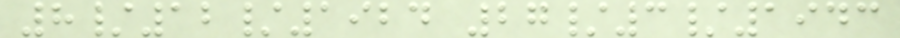8/12/1924 27/3/1943
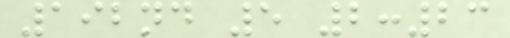192nd 5 2:23
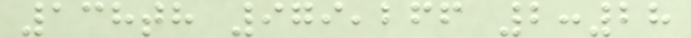138th 979,266 2:28
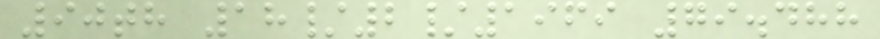90th 18/2/1969 79.488
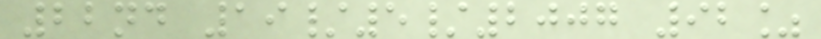22nd 19/5/2007 92%
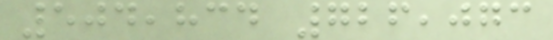504,834 726,073
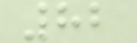82
